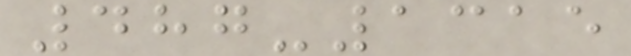487-1315
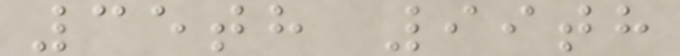35th 99th
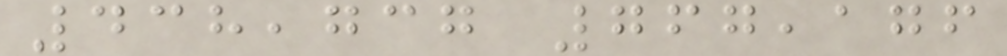438,737 767,176
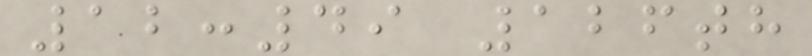12:49 126th
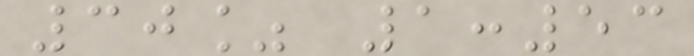30% 1:53
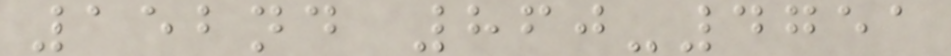152nd 860-4751
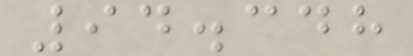94.348
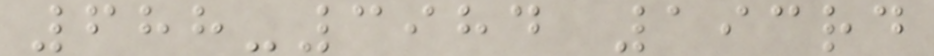688-3984 193rd
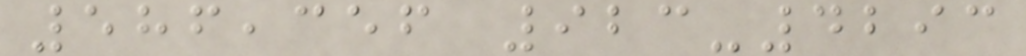586,356 923-4293
